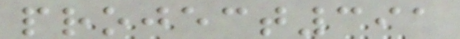project391
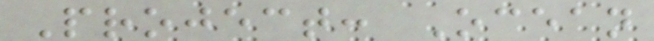Project: Ocean
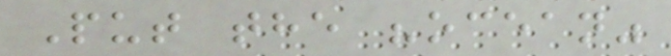Put the "ocean"
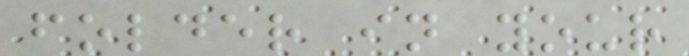folder in your
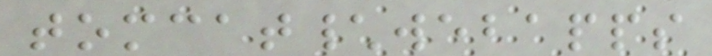tomcat\webapps
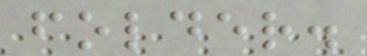folder.
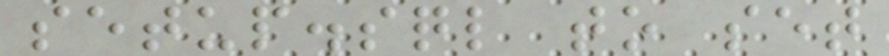setup.sql to set
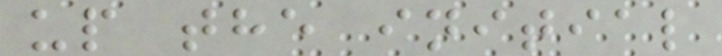up the initial
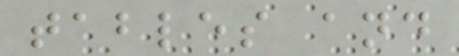tables and
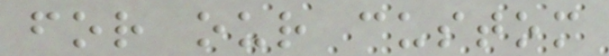for our custom
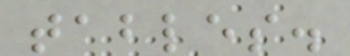tables.
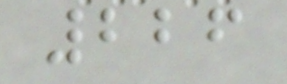226
